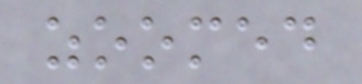zoomed
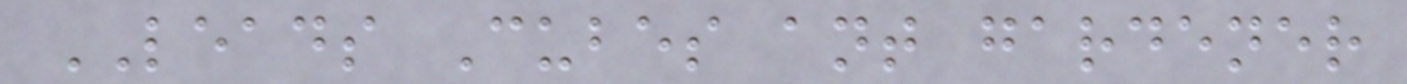LEADS Cubes ant gardener
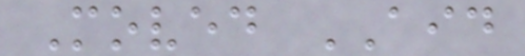Moved AID
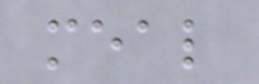meal
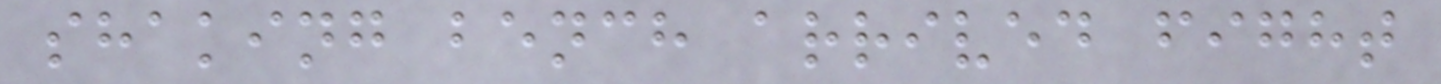shaking bench arrived fight
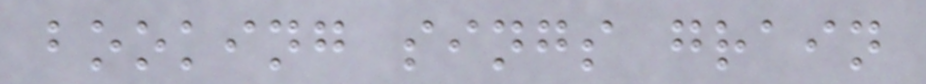booking sings grain
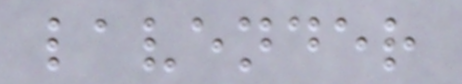lavender
